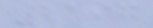2197
